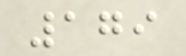179
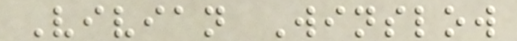Vivian Winslow
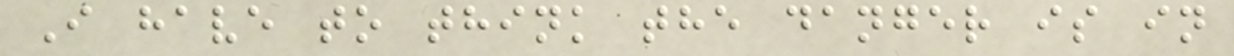I have to think the danger is in
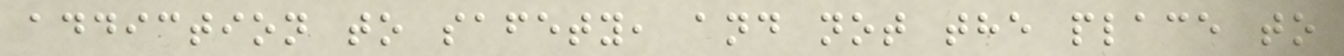addiction to safety, and not the place to
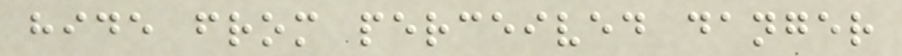hide from perceived danger
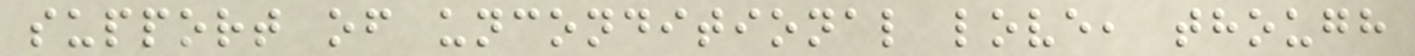support of unconditional love, though
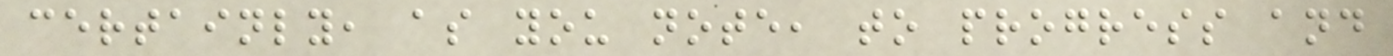certainly, as you note, to progress and
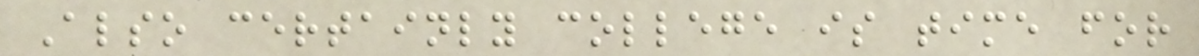Also certainly college is time for
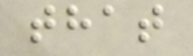that
